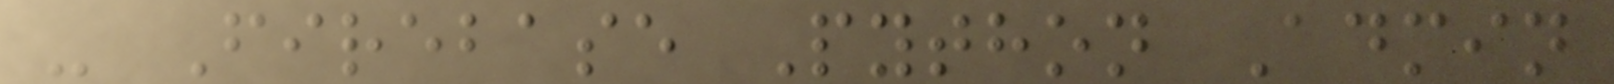- Firebase Python Admin
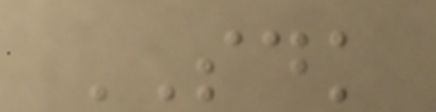SDK
